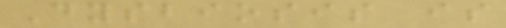Dysbiosis is
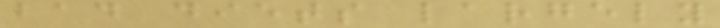bad diets largely
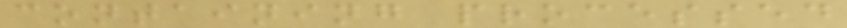containing processed
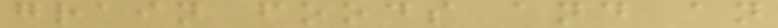grain foods and an
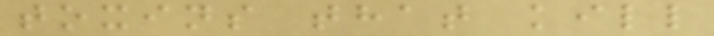toxins that kill
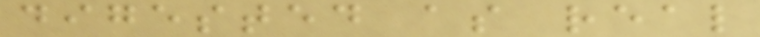digested as real
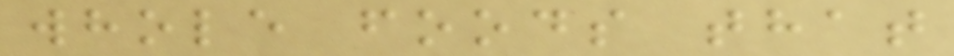whole foods that
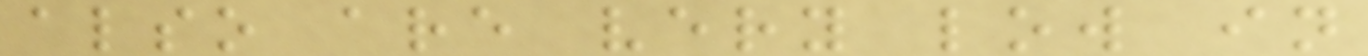also are very low in
